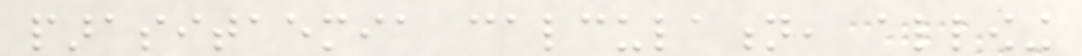parasitaemia calculation, allowing
